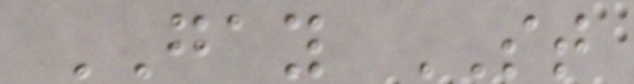GAY ST
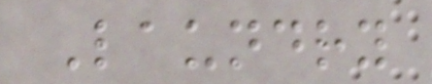Laundry
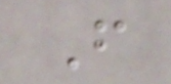F
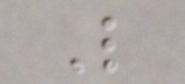L
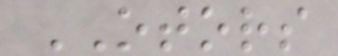OTORS
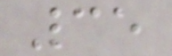35
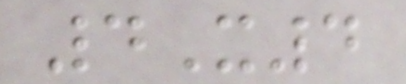4X4
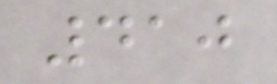410
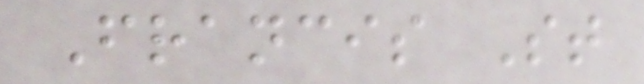Francis St
